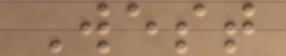West
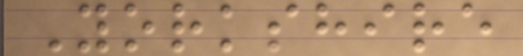Yorkshire
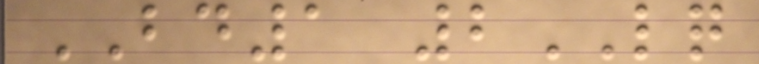BD1 2LQ
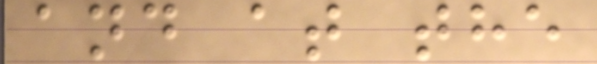and at the
